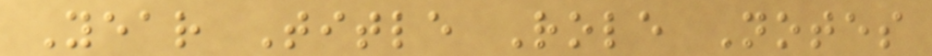Year Title Role Notes
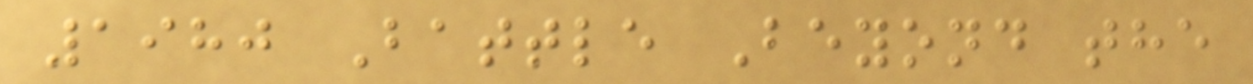1980 Battle Beyond the
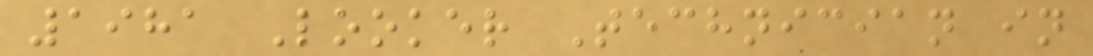1981 Looker Technician in
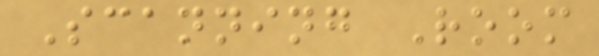Scanning Room
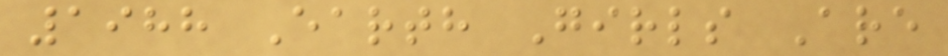1988 Earth Girls Are
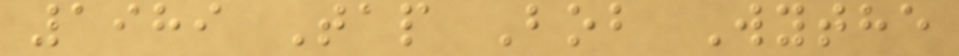1989 Tap Bob Wythe
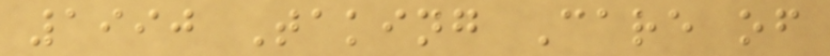1990 Taking Care of
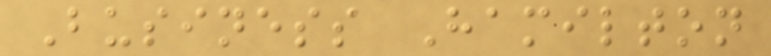Business Hamilton
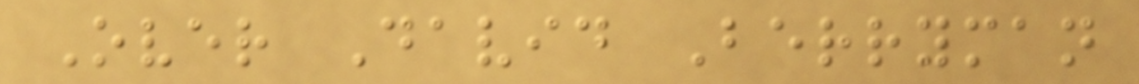Over David Berryman
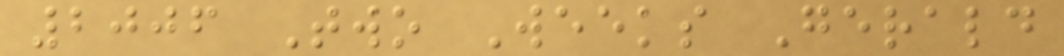2006 Two Weeks Gerald
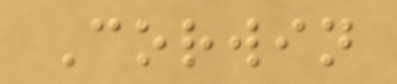Corwin
